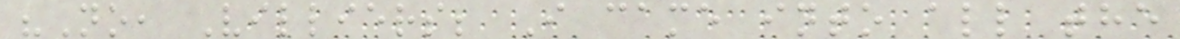"No, Villiers; I came into all the
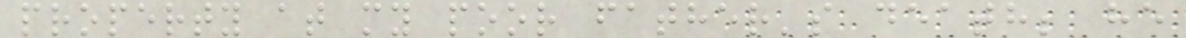property at my poor father's death; he
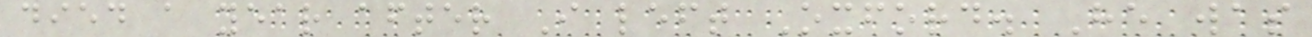died a year after I left Oxford. He was
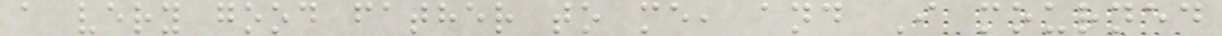a very good father to me, and I mourned
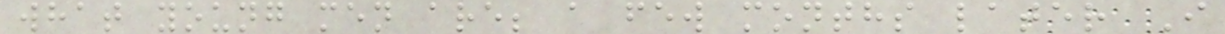what young men are; a few months later I
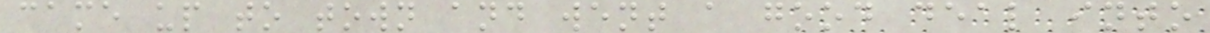came up to town and went a good deal into
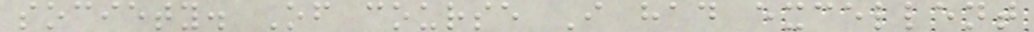society. Of course I had excellent
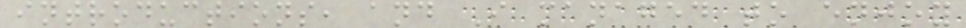introductions, and I managed to enjoy
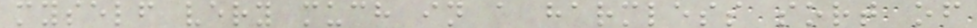myself very much in a harmless sort of
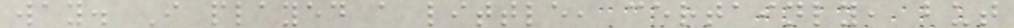way. I played a little, certainly, but
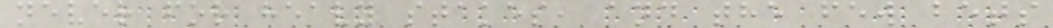never for heavy stakes, and the few bets
